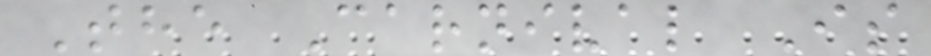The Carnival Is
